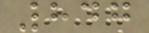847
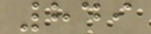849
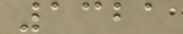1321
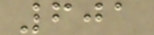601
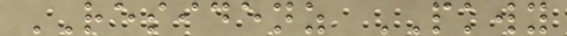RESIDENZ PKWY
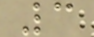3
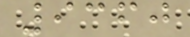9360
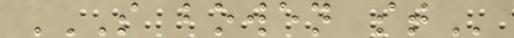S BOWEN ST
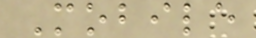Mobile
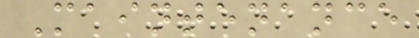Maintenance
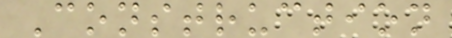Construction
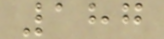187
